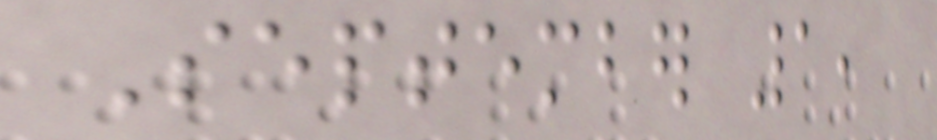September 1,
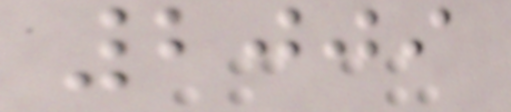2009
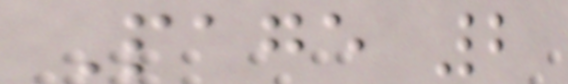Page 2
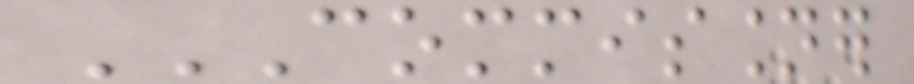COMMISSIONER
